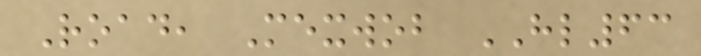Road, Mexwob HL63
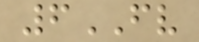6FV
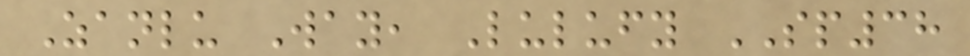Zanlu Way, Lulufy SP38
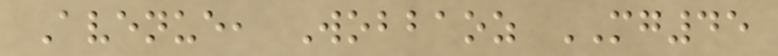Avenue, Wobbaoz MG45
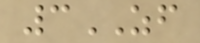3ZF
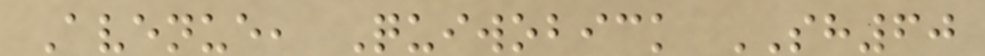Avenue, Quiwobick SH60
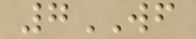7WF
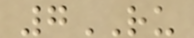7RU
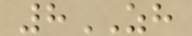8ZH
